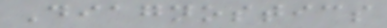Diagnostics
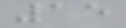15
